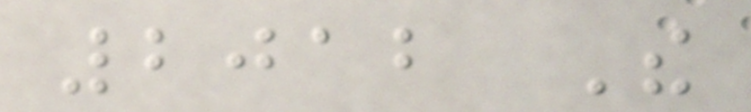2012 The
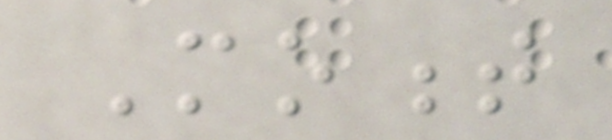Moment
